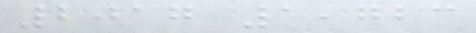2017 1,723
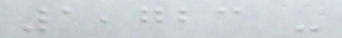1,723 -
